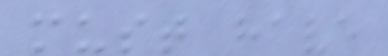must have
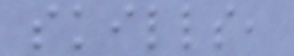skills,
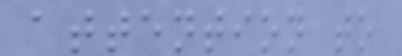attention to
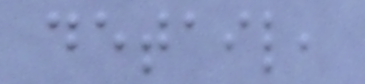detail,
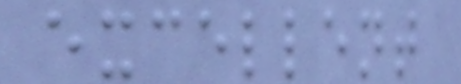excellent
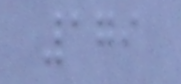179
